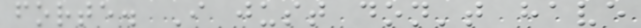forte. I just don't have
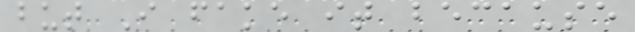but I fake it because
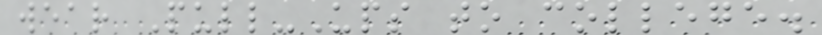wear Pull-Ups to college.
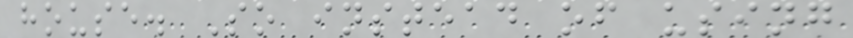house. So instead of using
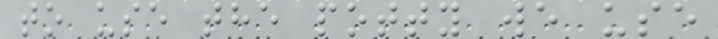to use the potty we use
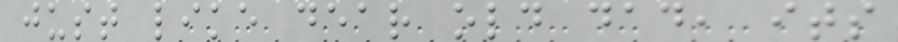just like dear old dad, its
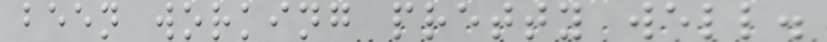been working pretty well.
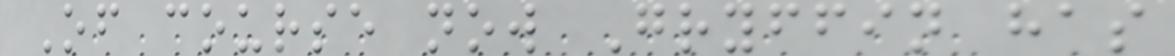Of course now Gryffin has
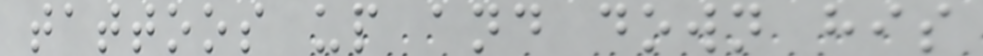tattoos up and down his
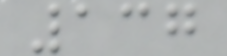137
